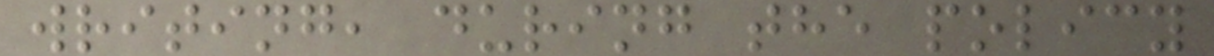writing, during the policy
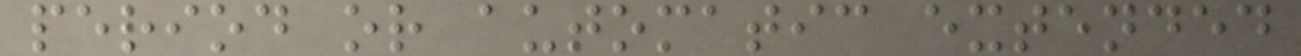period or automatic extended
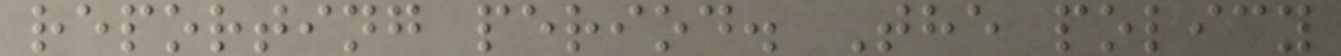reporting period. The policy
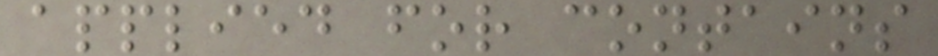applied for contains
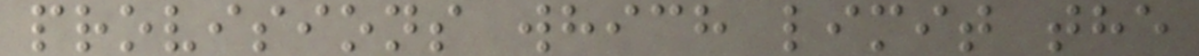provisions which limit the
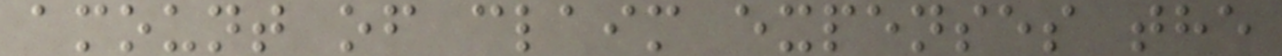amount of claim expenses the
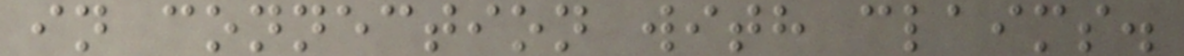in connection with claims.
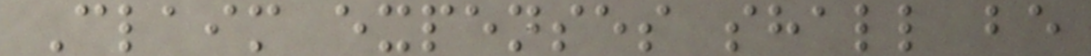Claim expenses shall be
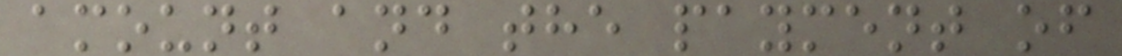amount and the payment of
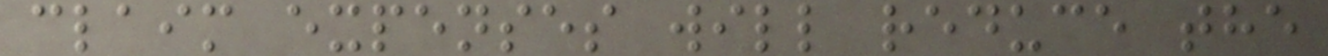claim expenses will reduce the
